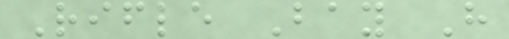Rifle Bay H
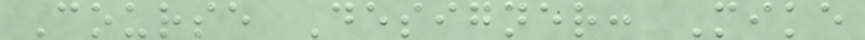Course Designer: Mike
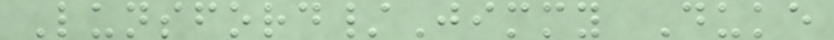Lunsford/Jimmy Duke
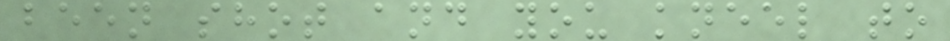been shot and you kneel to
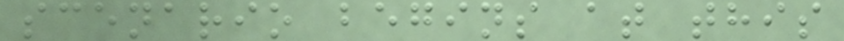scenario begins at this
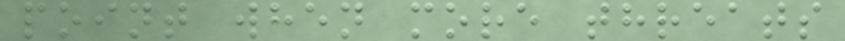point when more threats
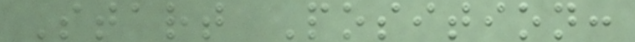Start Position:
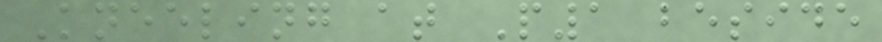Kneeling at P1 beside
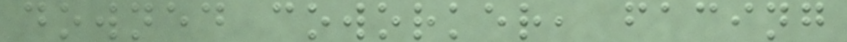downed coworker, facing
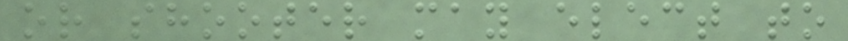or shooter may elect to
